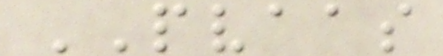PVAAS
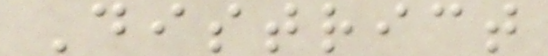District
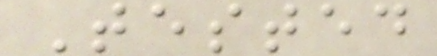Tested
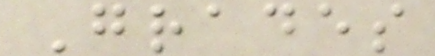Grades
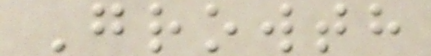Growth
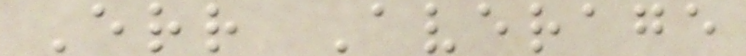Err Average
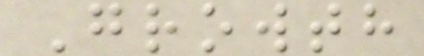Growth
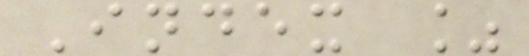Index %
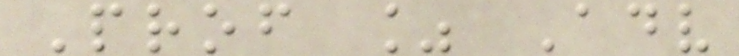Prof % Adv
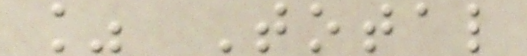% Total
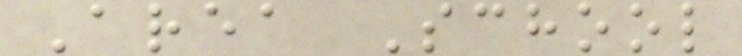Area School
